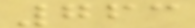763
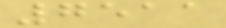7511
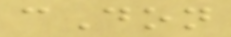cDon
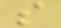s
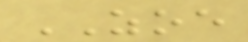ZOE
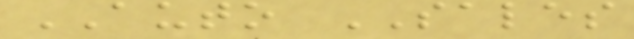AUTO SALES
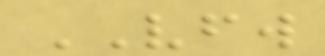VFW
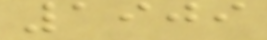1909
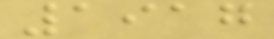1917
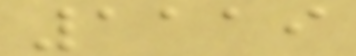1119
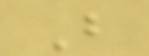B
